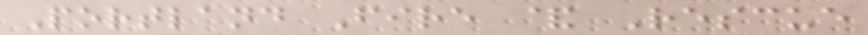Portland Fire & Rescue
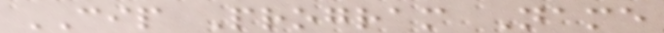CIP Program Name
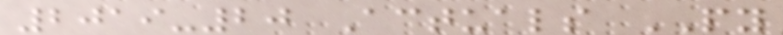2019-20 Actuals PY
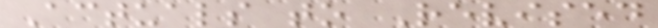Actuals to Revised
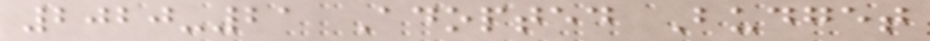2020-21 Adopted Budget
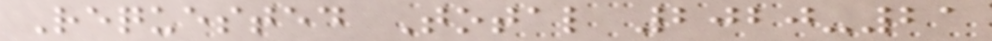Requested Total 2020-21
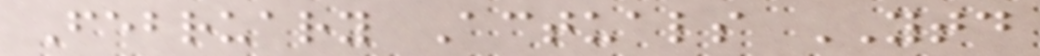February Actuals YTD
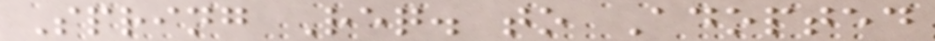Spring Req. to Adopted
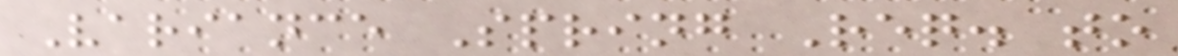Variance Spring Req. to
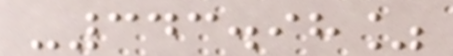-343.98%
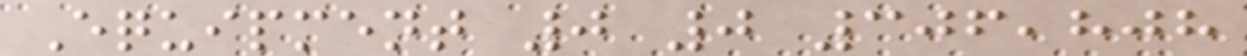Equipment 0 0 306,808
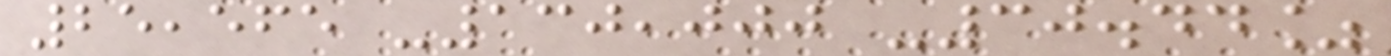25,565 -130,000 -30.44%
